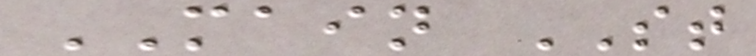MAIN ST
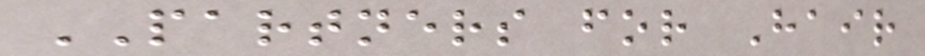PARTNERS for Hair
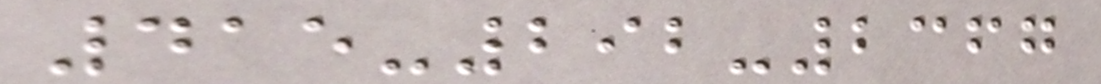415-292-2367
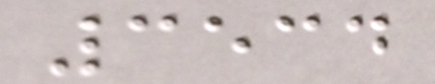3534
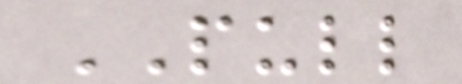PULL
